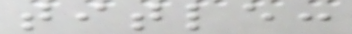title:
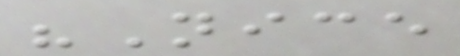"Nice
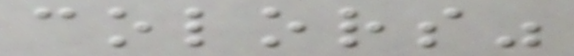colors"
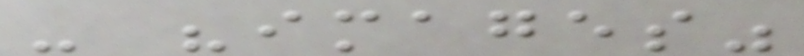- "images"
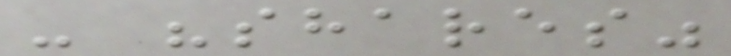- "shares"
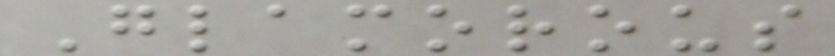Glamorous
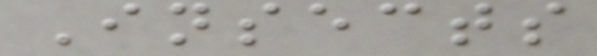Insects
